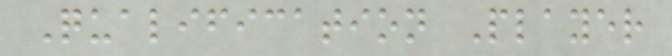Qualification Player
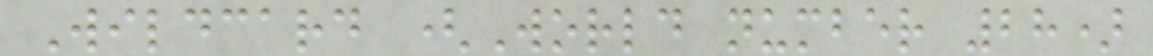Wildcard (World number 28)
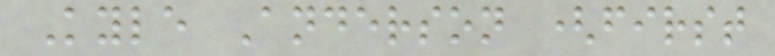Kyle Anderson (first
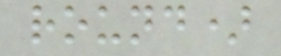round)
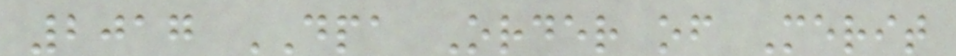2017 DPA Order of Merit
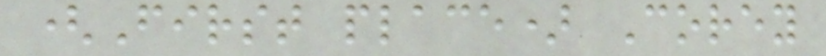(First place) Corey
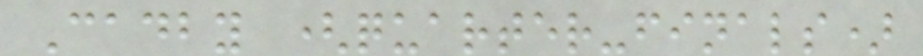Cadby (quarter-finals)
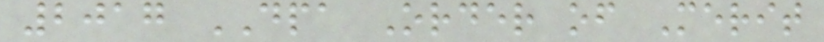2017 DPA Order of Merit
